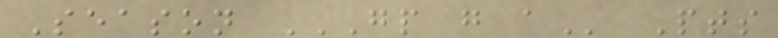Season GP G A Pts
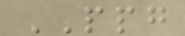PPG
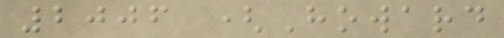2006 (Howard
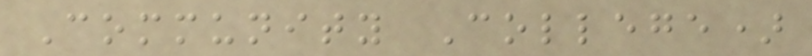Community College)
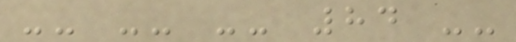-- -- -- 84 --
